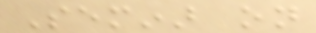Seminar on
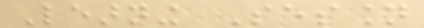Learning Session
